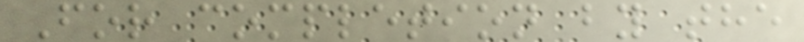For completion by the
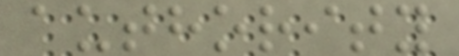authority
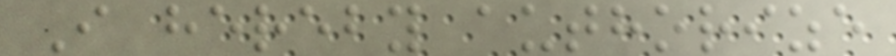I hereby authorize
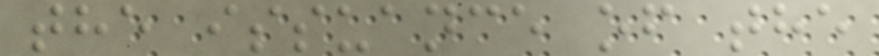the issuance of the
